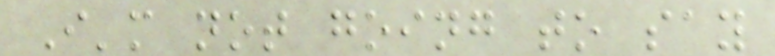I'm not going to say
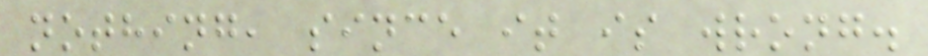nothing, since it is wrong.
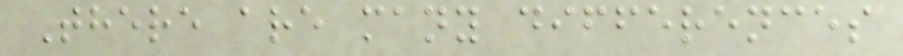There are many differences
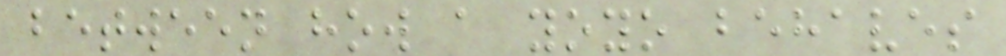between how a yoyo behaves
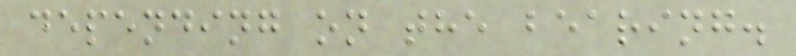depending on the bearing.
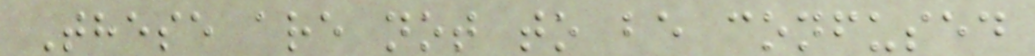These are not to be confused
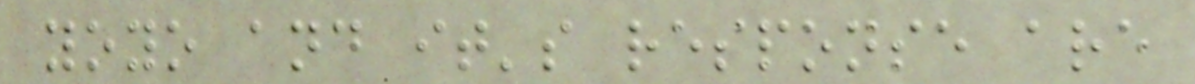yoyo and it's response are
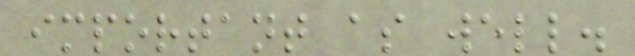important as well.
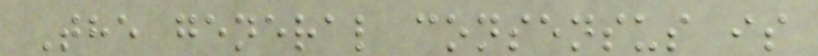The general consensus is
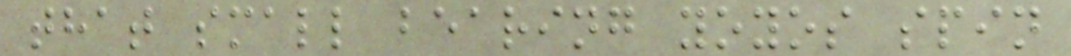that small bearing yoyos spin
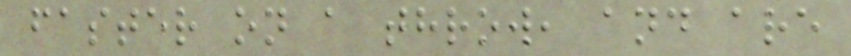faster on a throw, and are
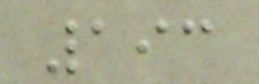193
